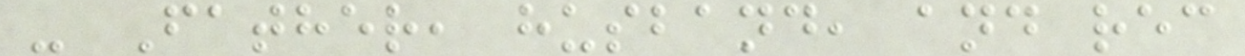- Father, husband, and rec
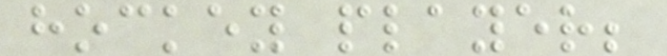hockey player;
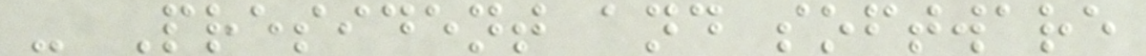- President and software
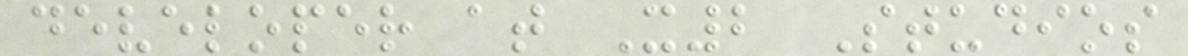developer at X2 Studios
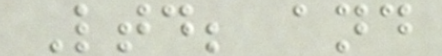Ltd; and
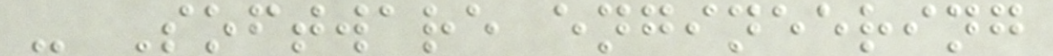- Software engineering
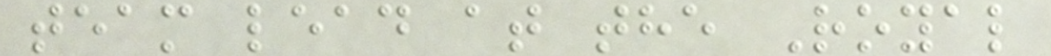team lead at the Royal
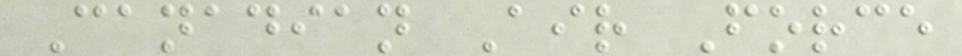Canadian Air Force
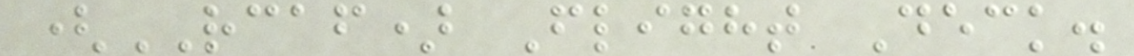(RCAF) Flight Deck.
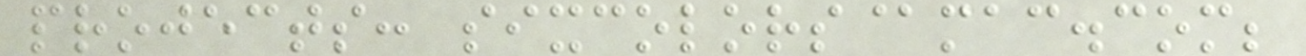projects: sixcolors@mac.com;
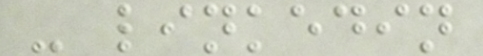- linkedin
